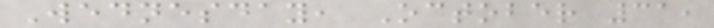Wednesday, October 31,
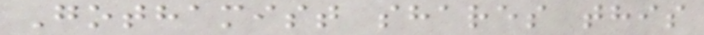Gothamist shares this
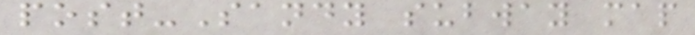post-Sandy subway map
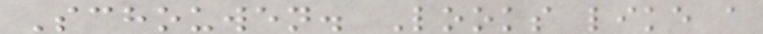Schouwen. Looks like a
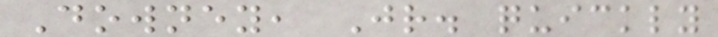Downey, Jr. quickly
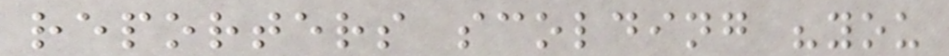reporters scolding "you
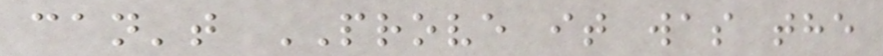can't PROVE it was the
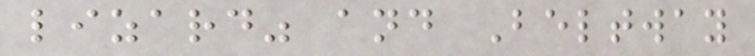lizard" and Beltway
